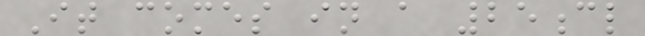It comes in a 25cl
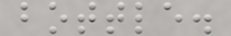bottle.
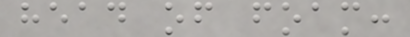head of foam:
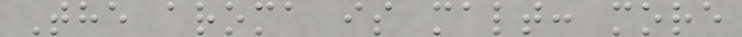The aroma is malt: more
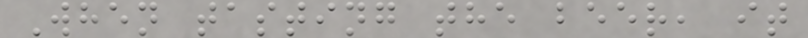When tasting the beer, it
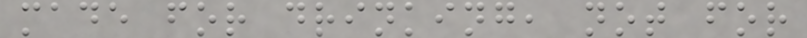made for drinking, not for
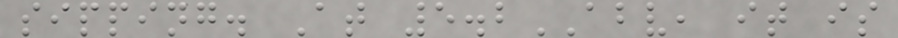sipping. At 5.2ABV, it is
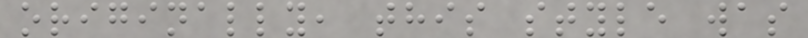originally, this style was
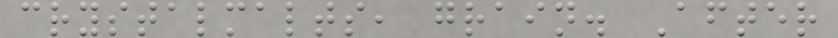crystalmalts, grain. After
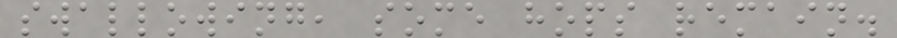swallowing, some hops remain.
